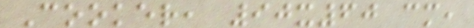Cooker, 90x60 cm,
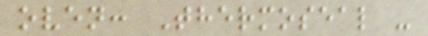oven: Thermoseal -
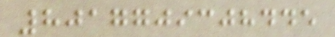8017709308445
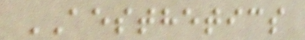AESTHETICS
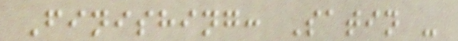Finishing: Satin -
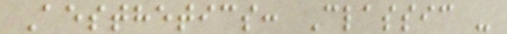Aesthetics: Classic -
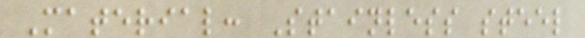Material: Stainless steel
